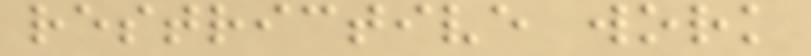restrictive work
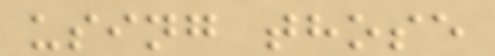using those
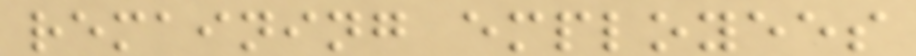remaining employees
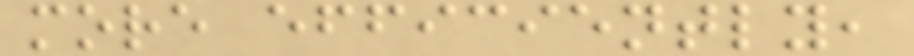more efficiently,
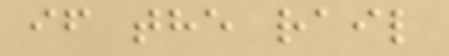if the rail
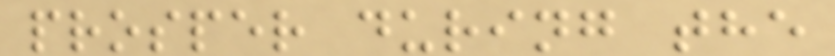prosper during the
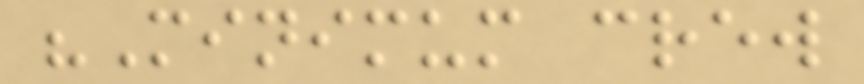"Minimum crew
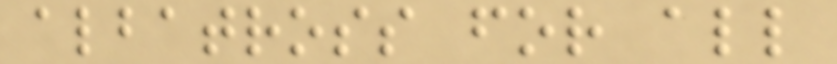albatross for all
